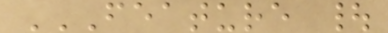FEATURE |
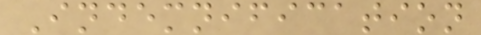Indemnification
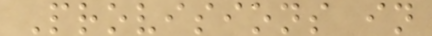Provisions in
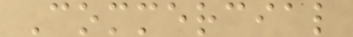Commercial
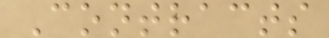Contracts
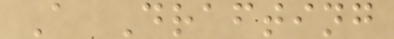A Drafting
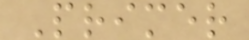Primer
